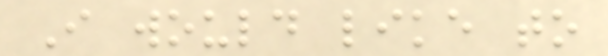I would like to
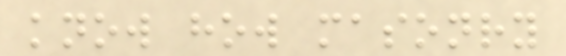know how masonry
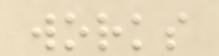works
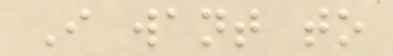I want to
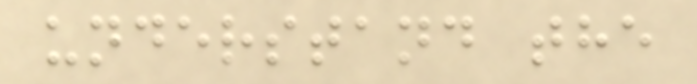understand the
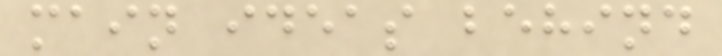main ideas behind
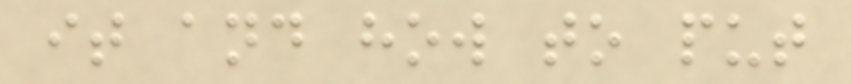it and how to put
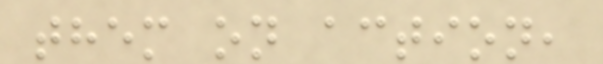them on action,
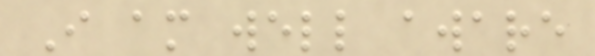I am well aware
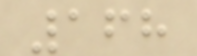168
